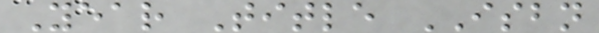Year Title ISBN
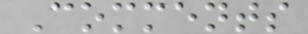Comments
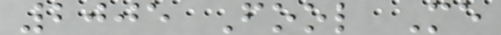2005 Fool Me
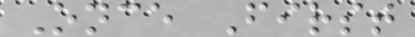Once First
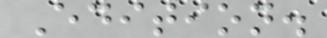Edition.
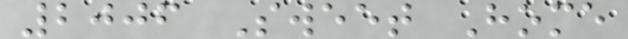2006 Sweet Home
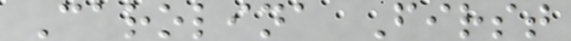Carolina First
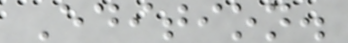Edition.
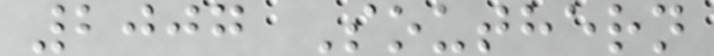2007 Southern
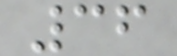36
